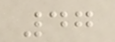47
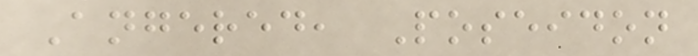Angered, Poseidon
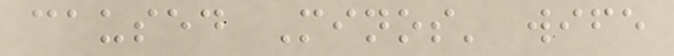caused Minos' wife
